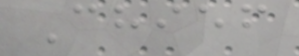Chief
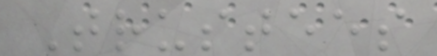Trustees
